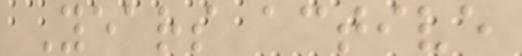Years active
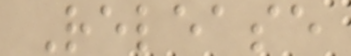Release
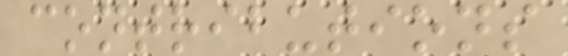contributions
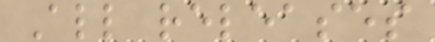All releases
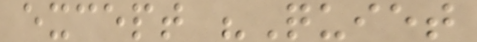except "Quiet
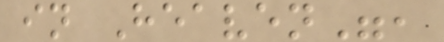in Heaven",
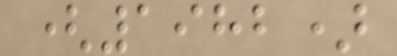(1982)
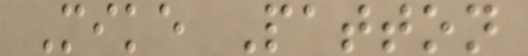Mike Patton
